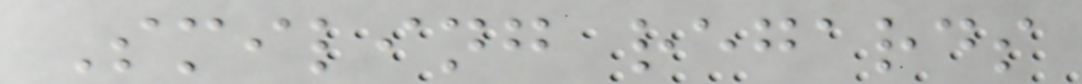Smiling regards
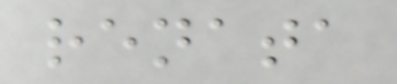renata
